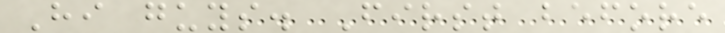Hi guys. First before
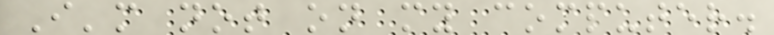I'm not on my computer.
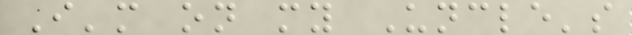I'm on my Uncle's
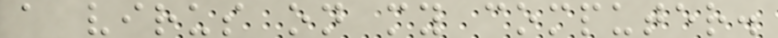a virus on my computer.
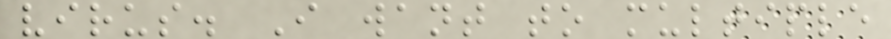virus. I want to multiple
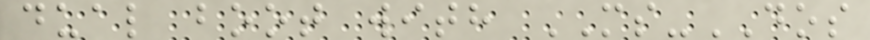dual boot with MS-DOS
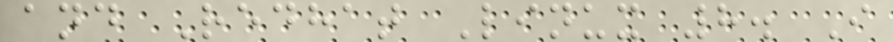and Redhat Linux 8. I
